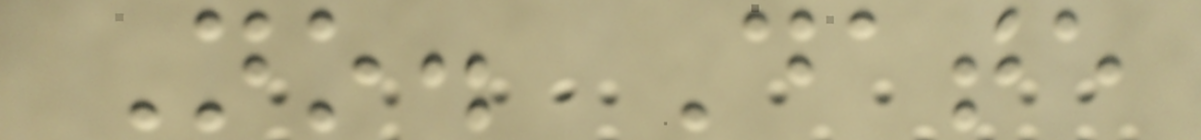No. Date
